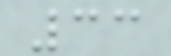33
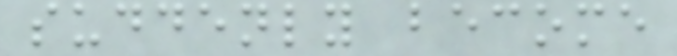suddenly become
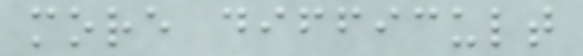more difficult
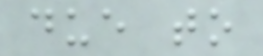due to
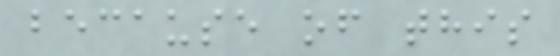because of this
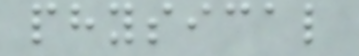physical
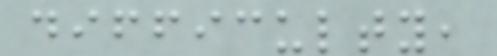difficulty,
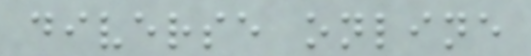diverse online
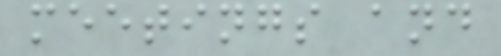meetings and
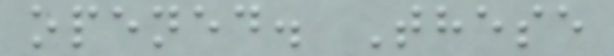opened. These
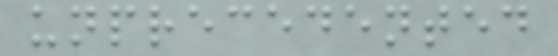unprecedented
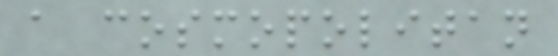a cosmopolitan
